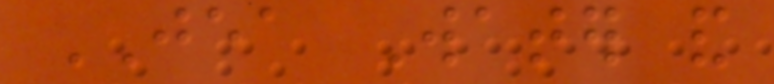JEA Water and
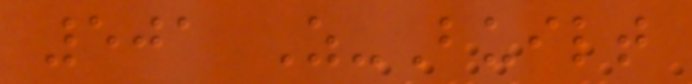501 As-Built
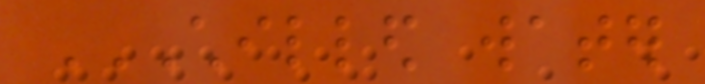CHILLED WATER
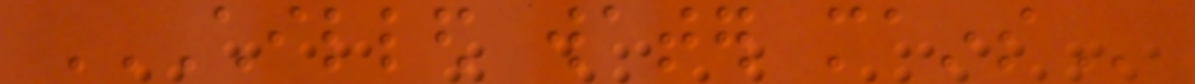CHILLED WATER MAINS
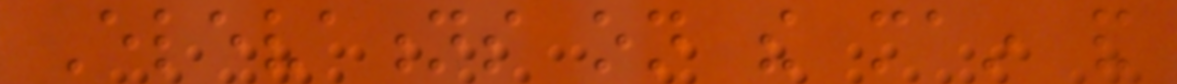Elevations on the main and
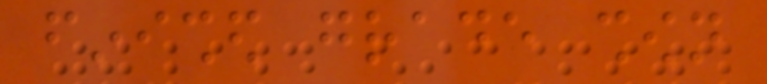finished grade shown
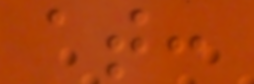at:
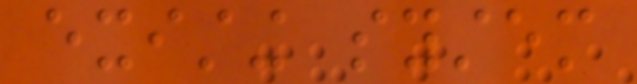existing system
